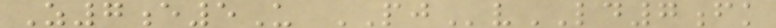Z7e5U PJvLD7fk
